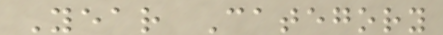Year Category
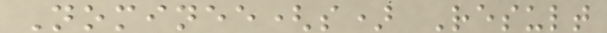Nominee(s) Result
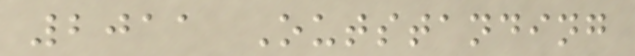2011 Outstanding
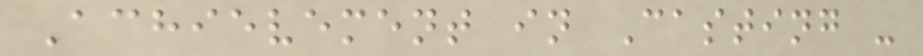Achievement in Casting -
